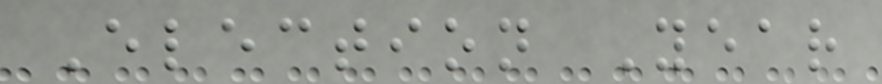Election Year
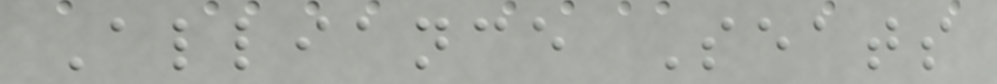Alliance Seats
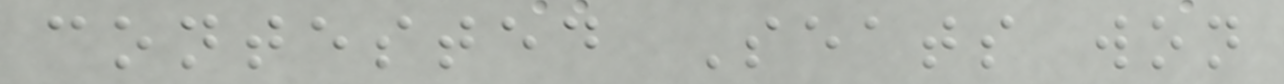contested Seats won
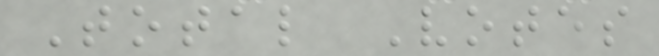Total Votes
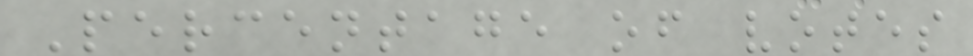Percentage of votes
